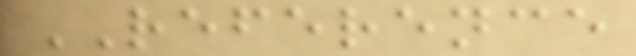REFERENCE
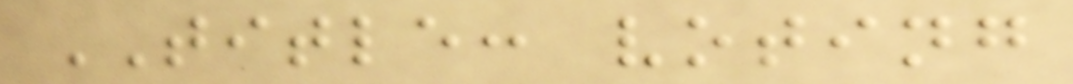TITLE: voting
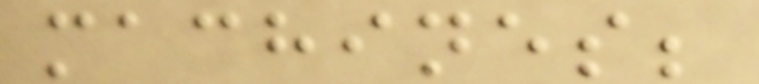machines;
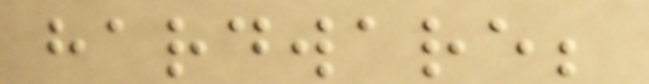hardware;
